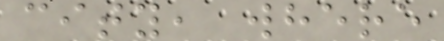city, where
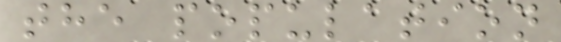the population
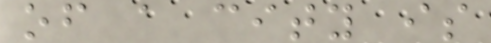of a city is
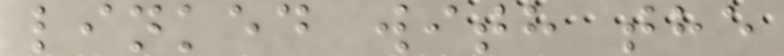linked with the
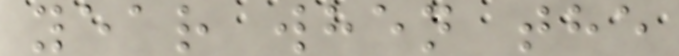year when the
